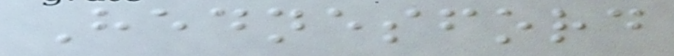Hednesford
